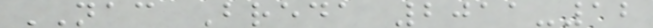NAC Breda 2011-12
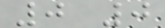0 0
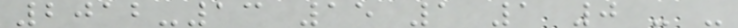2012-13 15 1 1 0 - -
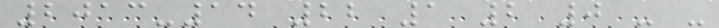2013-14 22 1 2 0 - -
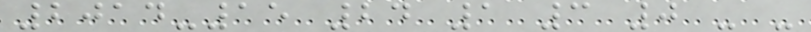2014-15 24 1 3 0 - -
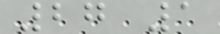27 1
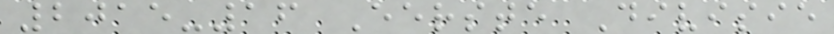2015-16 Eerste Divisie
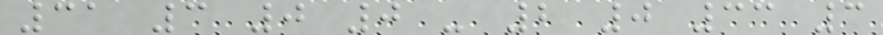31 3 0 0 - 2 0 33 3
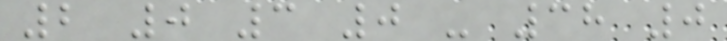2 0 3 0 - 38 0
